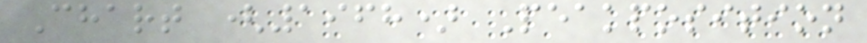Chart (1968) Peakposition
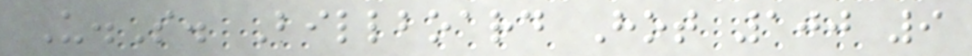U.S. Billboard Hot 100 9
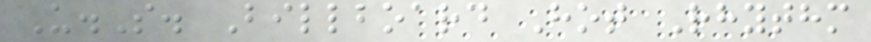U.S. Billboard Hot Rhythm
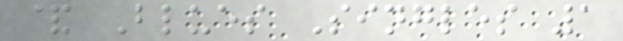& Blues Singles 1
